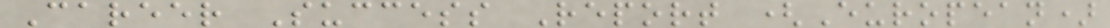Career Success Report (European)
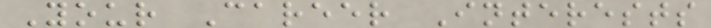Your Career Interests
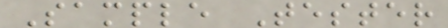Sample Tester
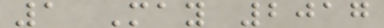1 May 2017
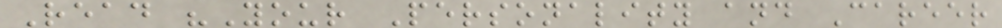Read "Your Personality and Career
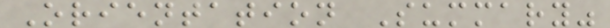Orientation Summary"
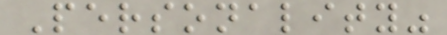Personality"
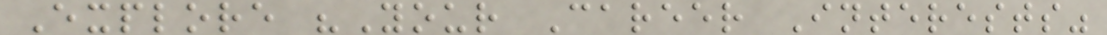Explore "Your Career Interests"
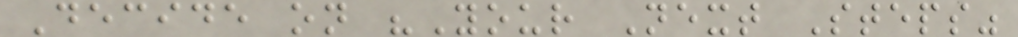Decide on "Your Next Steps"
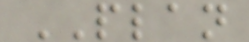PLAN
